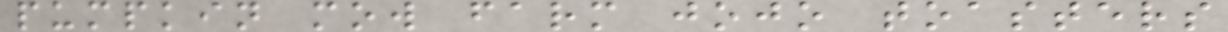pumpkin mow farm jojo toasters
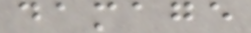damage
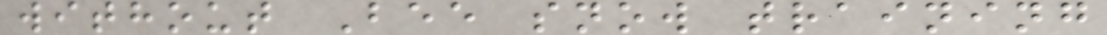without Bee snow training
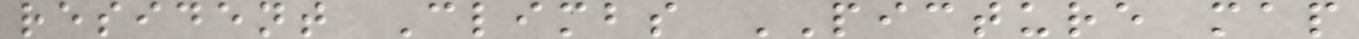resident Climbs PICTURE map
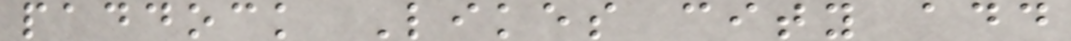paddock Likes city add
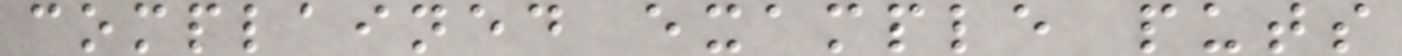complained example puts
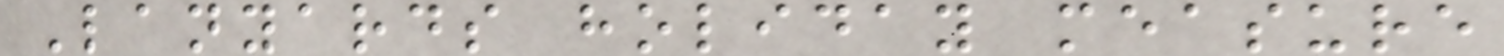Lanyards holiday measure
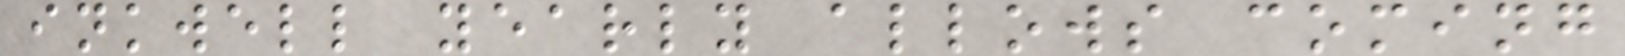inkwell yearly allows coming
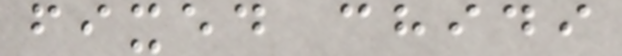fixed chidi
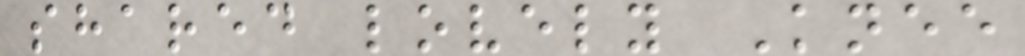shared lovely Knee
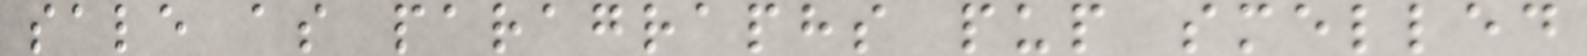sale as paragraphs pup smelled
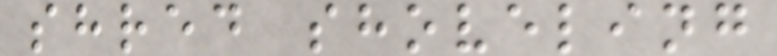shred shoveling
